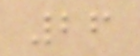26
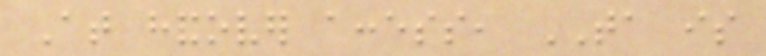At handover access, TA is
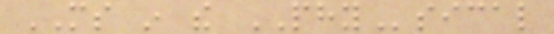MS in the PHYsical
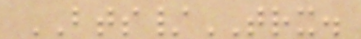BTS/TRX.
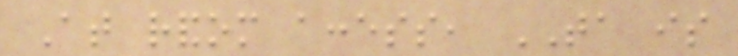At random access, TA is
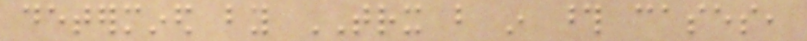determined by TRX but in those cases,
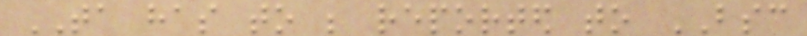TA has to be reported to BSC
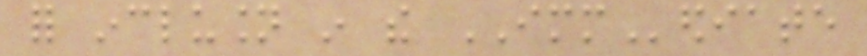for inclusion in the IMMediate
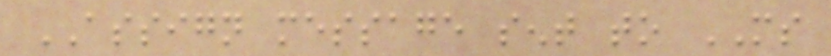ASSIGN message sent to MS
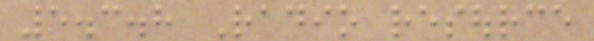5.3.8 Radio resource
